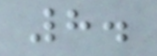8.
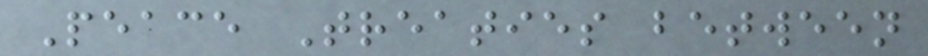Peace Treaties between
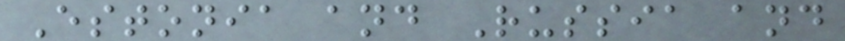Estonia and Russia and
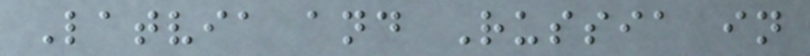Latvia and Russia in
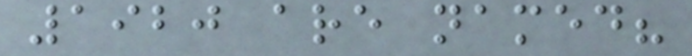1920 are named?
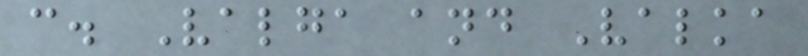c. Valga and Valka
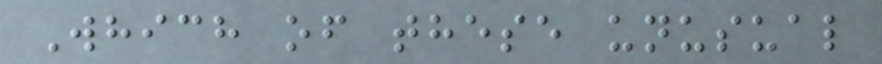Which of these unusual
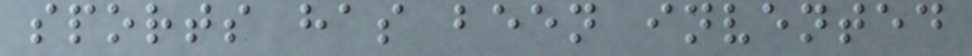sports has been invented
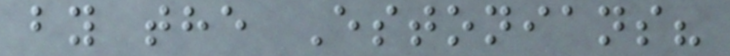by the Estonians?
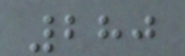280
